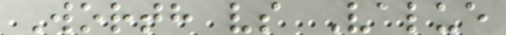Worth vs Value
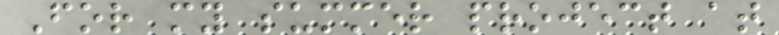For my summer project at
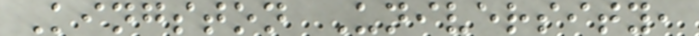Kingston University,
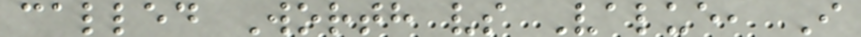called Worth vs Value, I
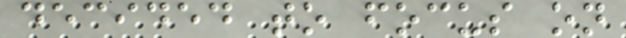decided to focus on
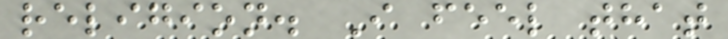religion. I feel that
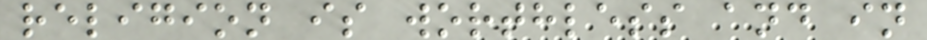religion is worthless and in
